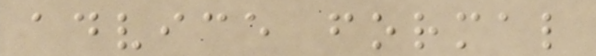advice formal
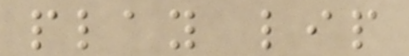play lip
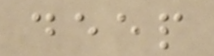deep
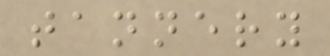tannery
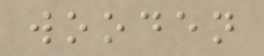wooden
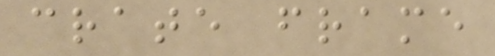crate frame
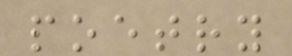poetry
